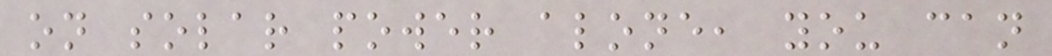on solar power alone, you can
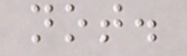not.
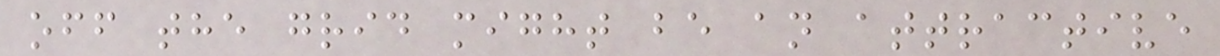off the grid might be an attractive
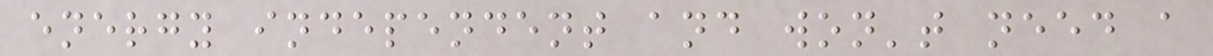energy independent and won't need a
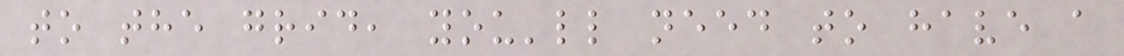to the grid, you'll need to have a
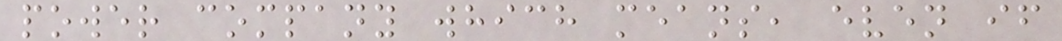power company which means, even if
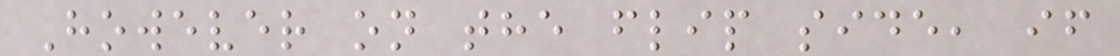However on the flip side, if
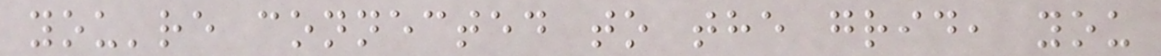you're connected to the grid, you
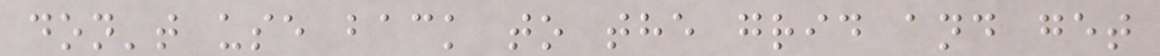don't use back to the grid and get
